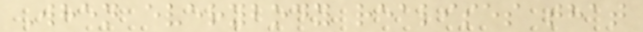When everybody realises that
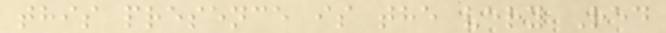this presence is the very Red
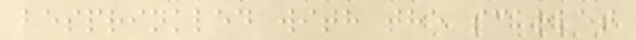besprinkled with the scarlet
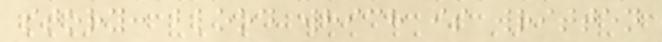story: blood which is written
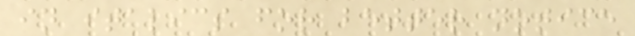in italics for better notice
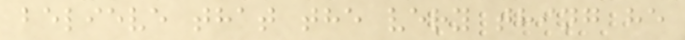believe that the very thing he
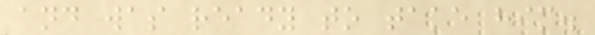and was ready to take him.
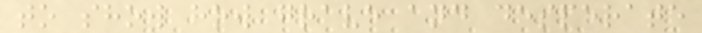to show how grave and desperate
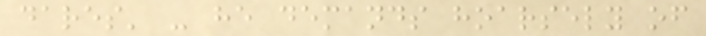dares' - he demands hoarsely of
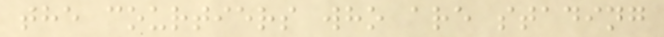the courtiers who are stading
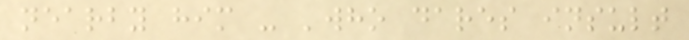nearby him - 'who dares insult
